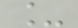_
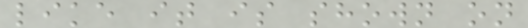like it is shown on
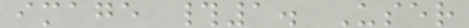image #1. User
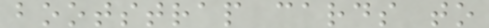bootstrap cards to
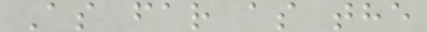As far as the
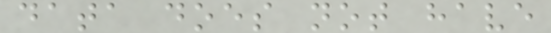data does not have
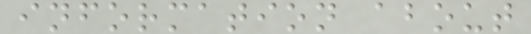information about
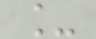_
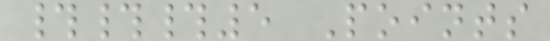###5 Points
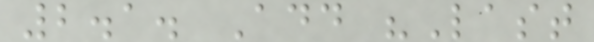2.1. Add "Last
